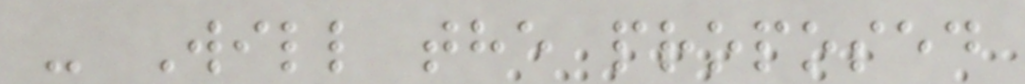- Will the proposed
